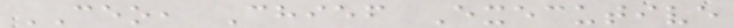CEO, Chief Executive
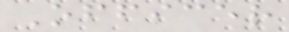Officer
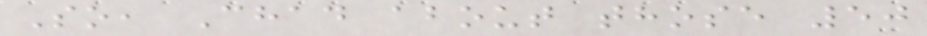So, Chad about those 50
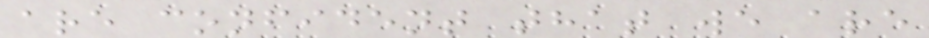are confident that we are
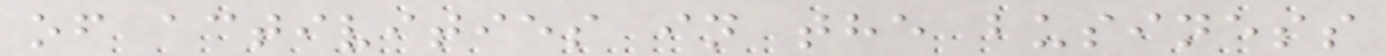of activities in the business
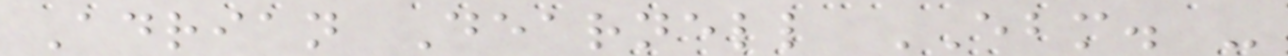Adrian Dearnell EBM. -
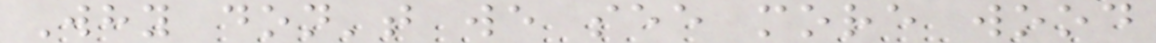Why don't we see more wood
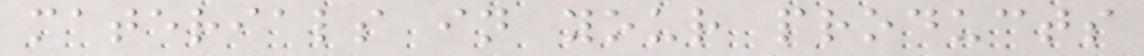materials in your products
